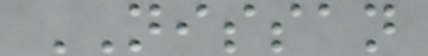NISSAN
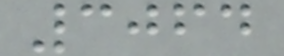3064
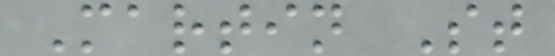Martin St
